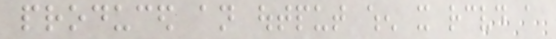produced an output when it received a
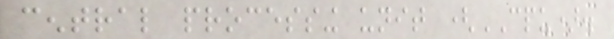central processing unit (CPU).
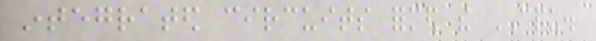integrated circuits formed the CPU.
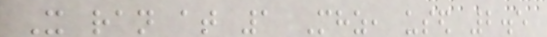It ran at 1 Mhz, used 2.5
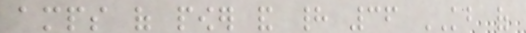amps of power and had 36 KB of
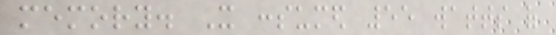memory. It consumed 55 watts of
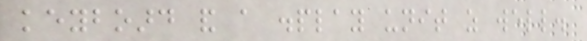keyboard and a display unit as well.
